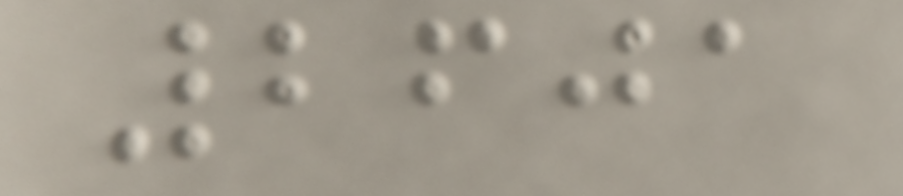2601
